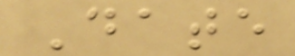Date
